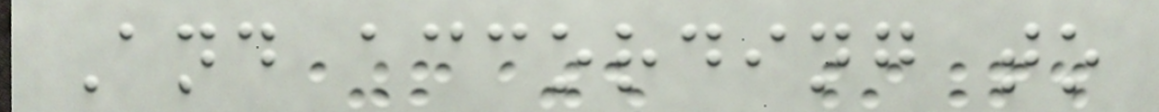And according to
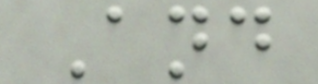And
